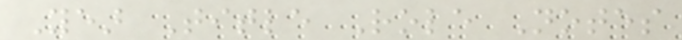Year Title Role Notes
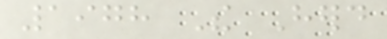1978 The Herd
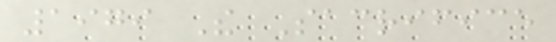1979 The Sacrifice
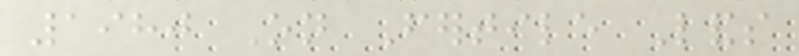1980 On Fertile Lands
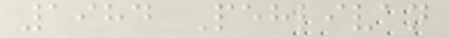1984 Pehlivan
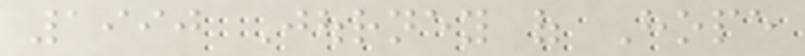1990 Journey of Hope
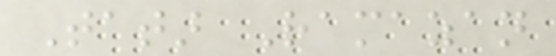Tatar Ramazan
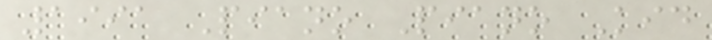1991 Piano Piano Kid
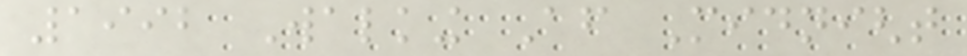1992 Walking After Midnight
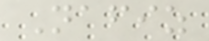Nafiz
